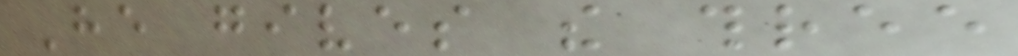He gives the three
